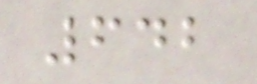642
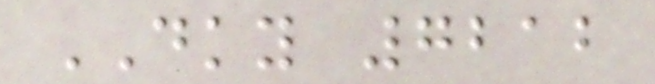DKY 7212
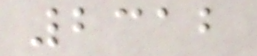2312
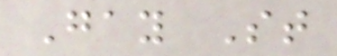Gay St
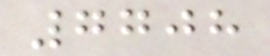7708
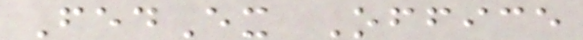FedEx Office
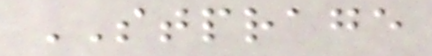STPRAGE
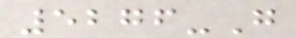5276-G
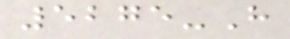5275-H
